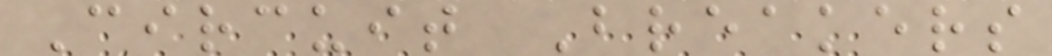Circuit Breakers
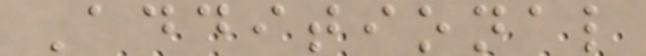Additional
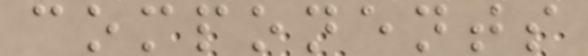components
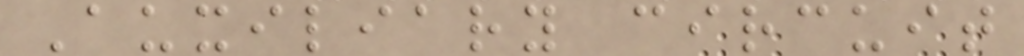Auxiliary circuit
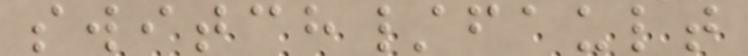switch/fault
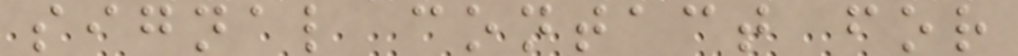signal contact for
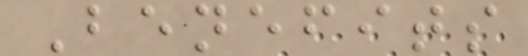Benefits
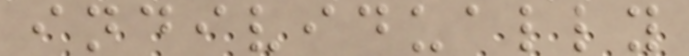individually
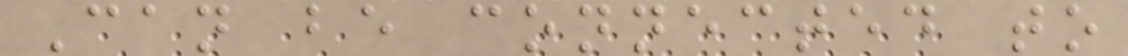Can be connected to
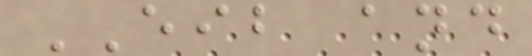EIB and
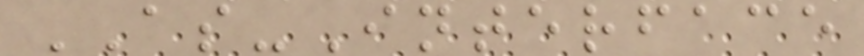AS-Interface
